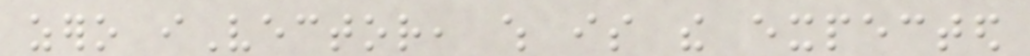zero iVector, which is the expected
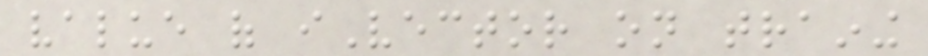value of iVector on training
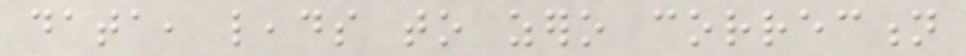data, leads to zero correction
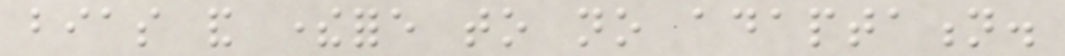bias and therefore to no adaptation.
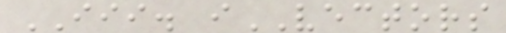III. iVECTORS
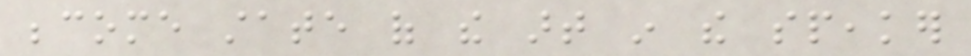become state of the art in the speaker
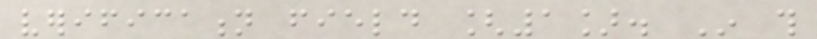verification field [1]. In this
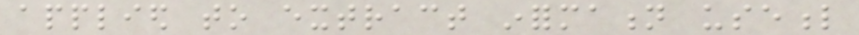applied to extract information useful
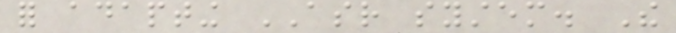for adapting ASR system. The
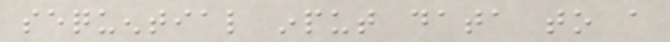sequential input data to a
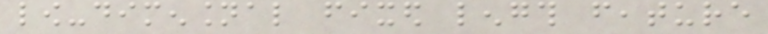low-dimensional fixed length feature
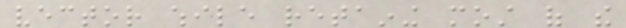vector while retaining most of the
